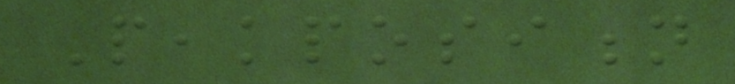Peakposition
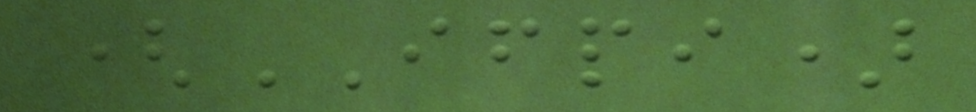(IFPI)
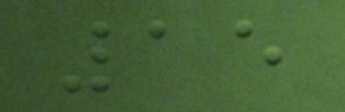15
